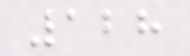128
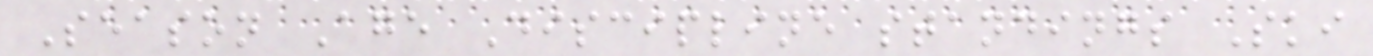Season Age Discipline standings Ski
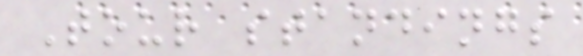Tour standings
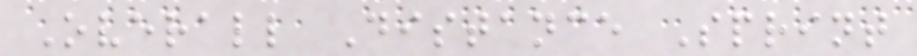Overall Distance Sprint
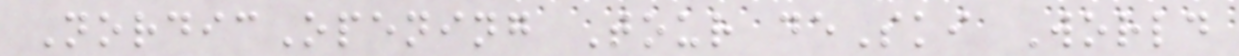NordicOpening Tour deSki World
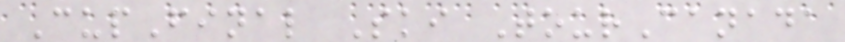CupFinal Ski TourCanada
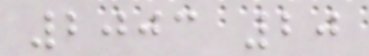2003 20
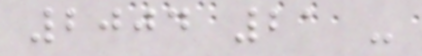2004 21 -
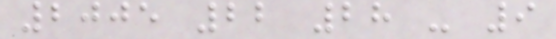2005 22 28 - 9
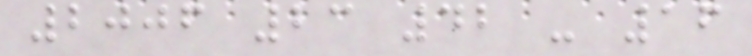2006 23 42 - 16
